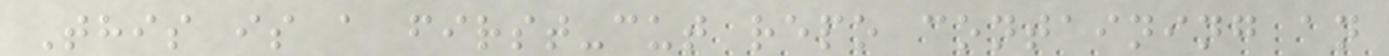This is a first-cut repo containing an
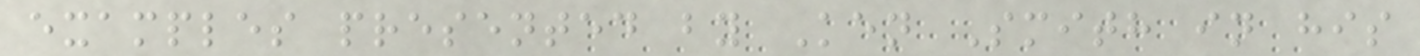examples presented by Ken Smith in his
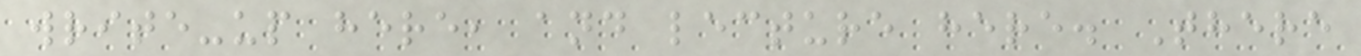write-up here, and lecture here. There
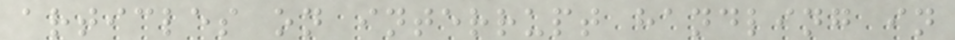articles on interrupt handling in
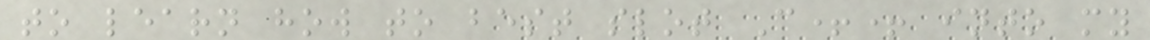to learn how to best slot C++ into my
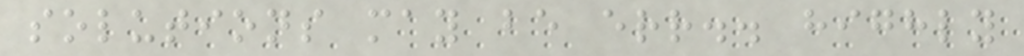solutions may be err.. highly
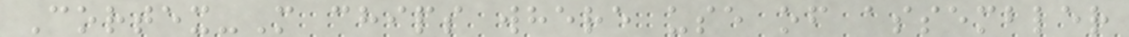Cortex-M chips where use of assembler
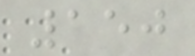150
